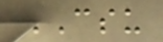CSU
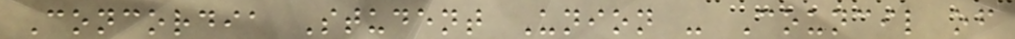Concordia Student Union - Council of
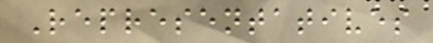Representatives
